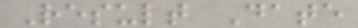Result Date
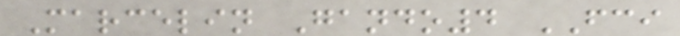Marcelin Gando4 FCI
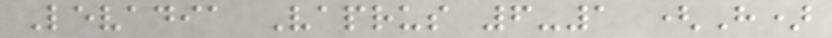Levadia Vaprus 6-1 (H)
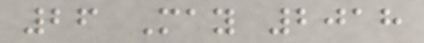26 May 2018
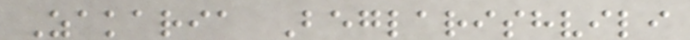Zakaria Beglarishvili
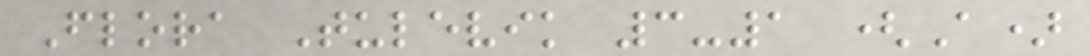Flora Tulevik 3-1 (A)
